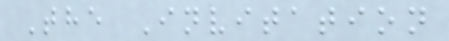The Invitation
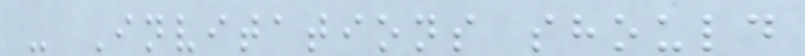- Invitations should
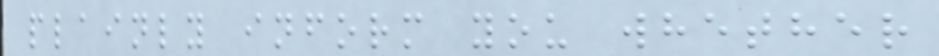plainly inform you whether
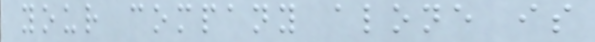your company alone is
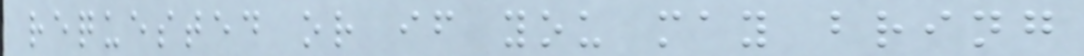requested or if you may bring
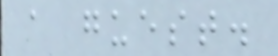a guest.
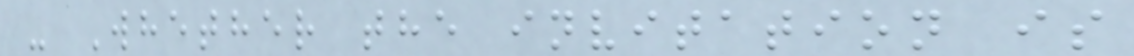- Whether the invitation is
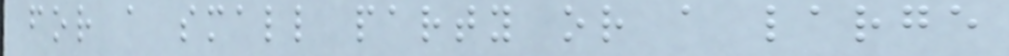for a small party or a large
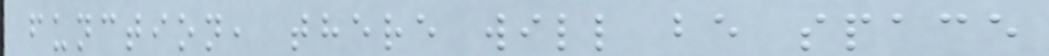function, there will be space
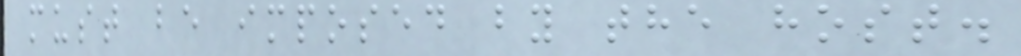must be imposed by the host.
